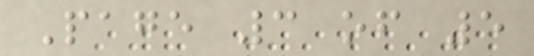Page 3 of 5
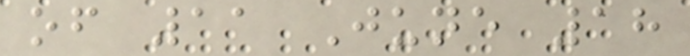of 11 June 18
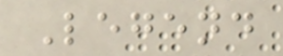Legend
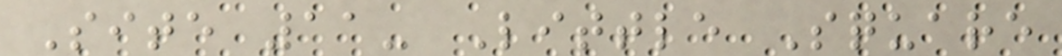Site 11- Little Square
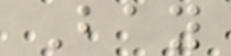Bay
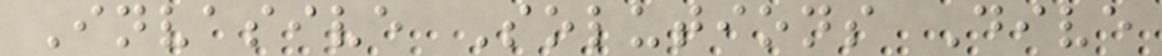Invasive Solutions Dive
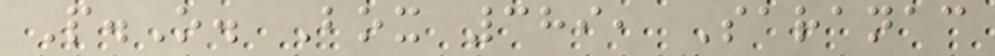P.O. Box 389, Saranac
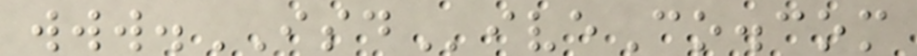www.ISDiveCo.com
